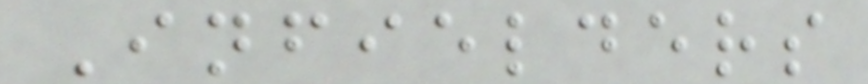Infielders
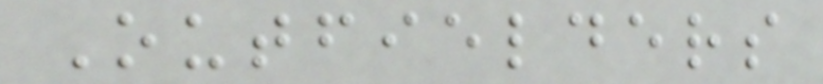Outfielders
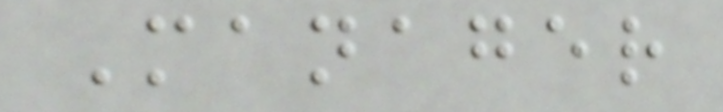Manager
